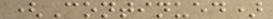(Continued)
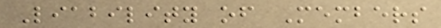Liability of Members
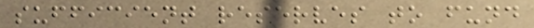sufficient reserves to fund
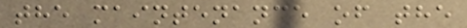the maintenance of the
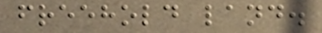freehold land.
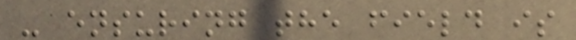- ensuring the field is
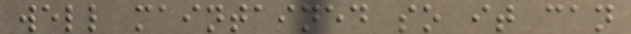well maintained so it can
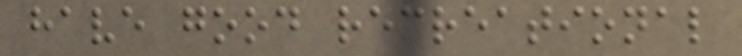have good recreational
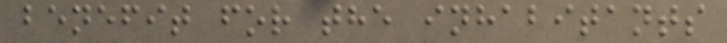benefit for the inhabitants
